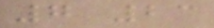7 23
